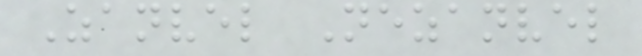Zanvel Nezanvel
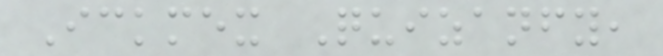Ickmex Quizanfy,
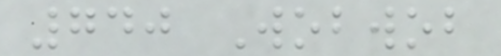740 Wobwob
